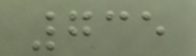735
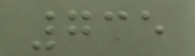735
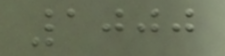1000
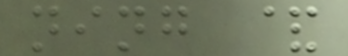ning &
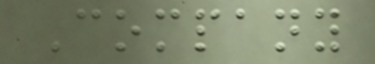Company
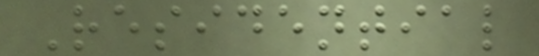Residential
